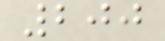200
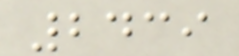2439
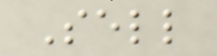Sell
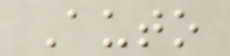Auto
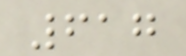617
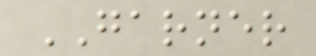GARNER
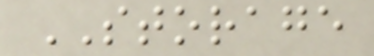STORAGE
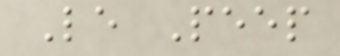Le Peep
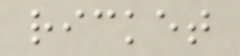ricket
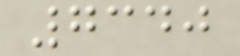7340
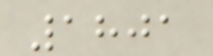1801
